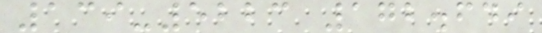139-5223 172.649
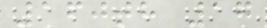160th 17
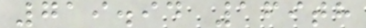719.94 169th
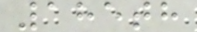185th
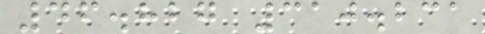46.827 310.231
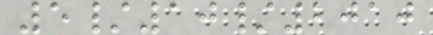5/10/2010
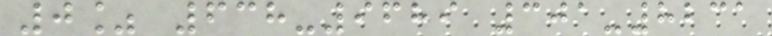0% 638-9689 301-8231
